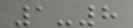1-8
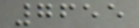7655
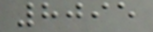8095
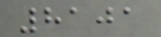8101
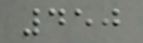450
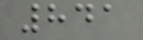841
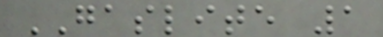GASLITE 1
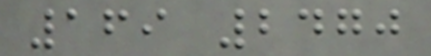169 2470
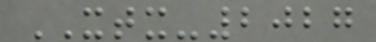XTX-2027
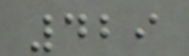429
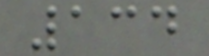134
